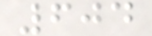604
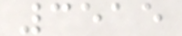3515
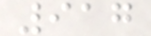917
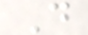D
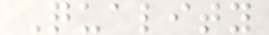Quality
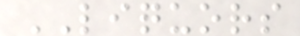LIQUORS
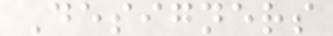Designers
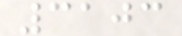3103
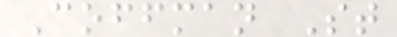Coffman St
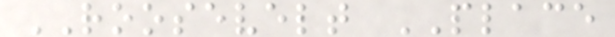ROOSEVELT PLACE
